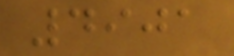4901
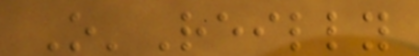O'Reilly
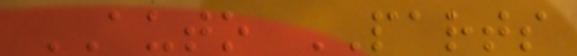AUTO PARTS
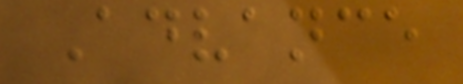Advance
